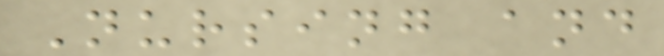Nursing and
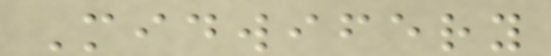Midwifery
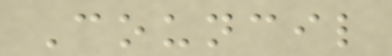Council
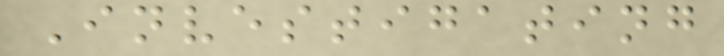Investigating
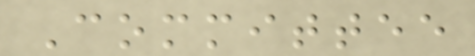Committee
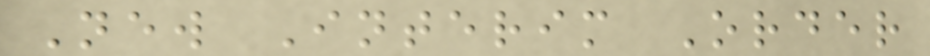New Interim Order
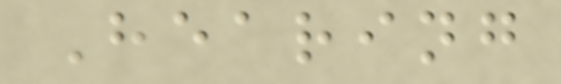Hearing
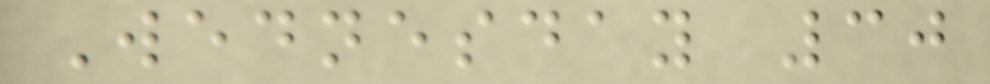Wednesday 30
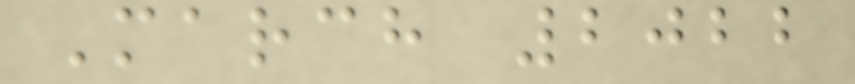March 2022
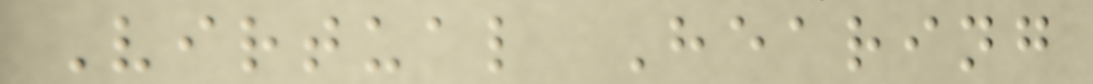Virtual Hearing
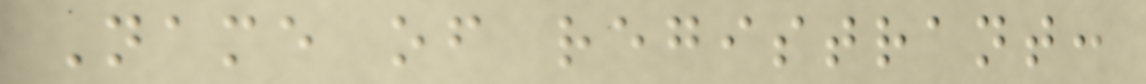Name of registrant:
